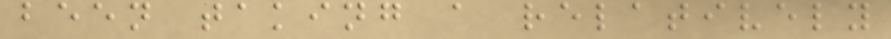been taking a relatively
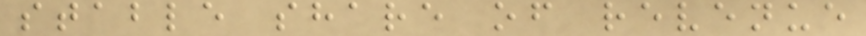stable share of revenue
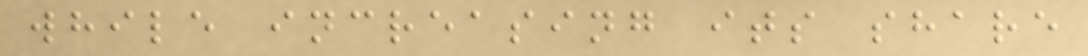while increasing its share
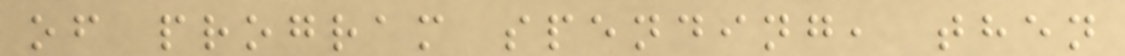of program spending, then
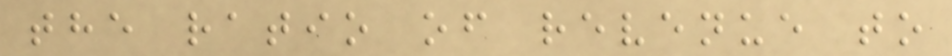the ratio of revenue to
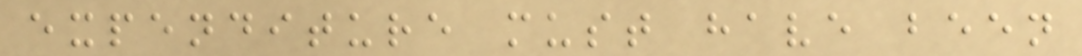expenditure must have been
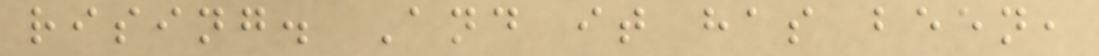rising. And it has been,
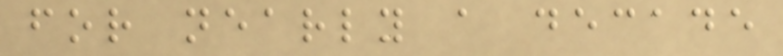for nearly a decade
